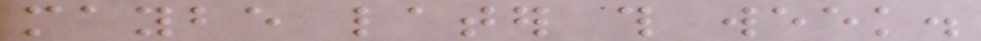maybe later this week.
